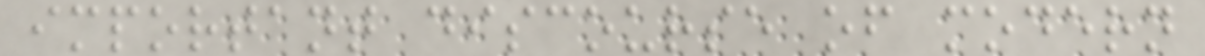important discourse of modern
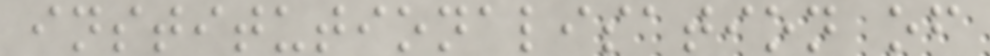institutionalisation of
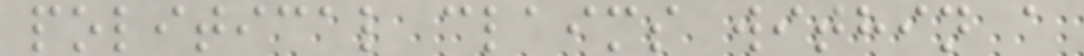political claims within a
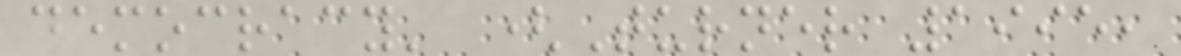democracy' (Turner 1995,
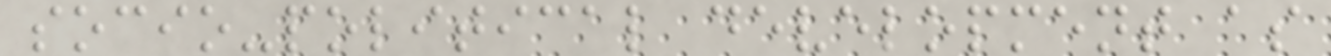socio-political development as
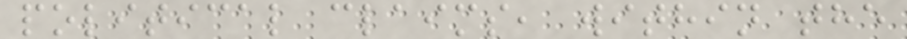political claims, within the
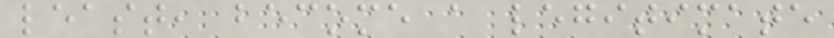least, become a legitimate
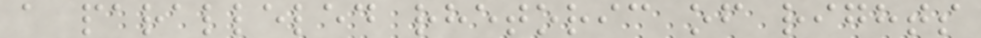a paralleled rhetoric of rights
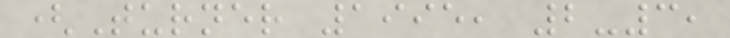(Turner 1995, 2-3,
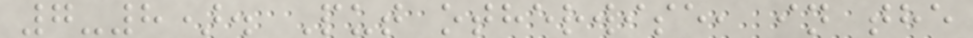7-8). Put otherwise, in the
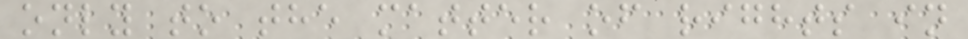only to the matter of rights in
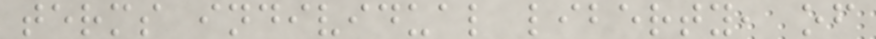terms individual liberty, of
